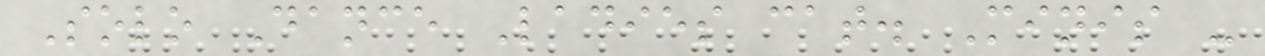Solo Dance Ladies cat. Minis -
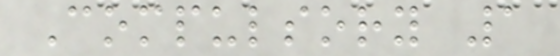Compulsory 1
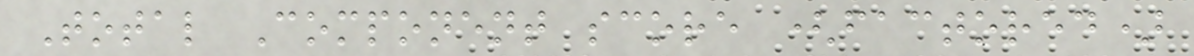Total Component score (factored)
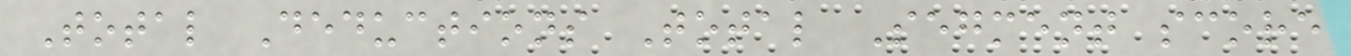Total Deductions Total Segment score
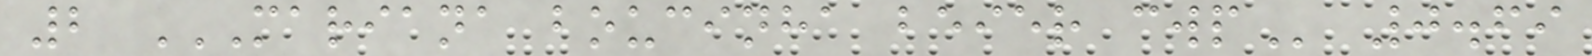2 MARIANA BOUCINHA BEIER CWP 0.69
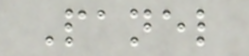Panel
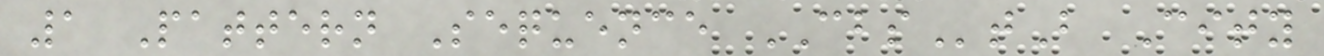1 Pattern Sequence CBStB City
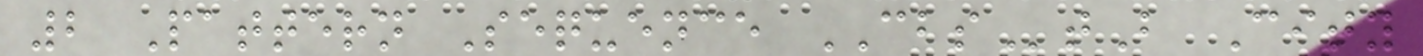2 Pattern Sequence CBStB City
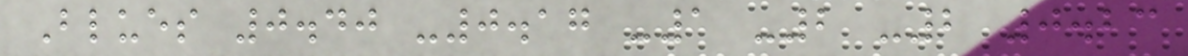Blues 0.40 -0.17 -1 -2 -2 0.23
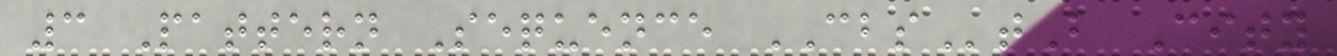3 Pattern Sequence CBStB City
